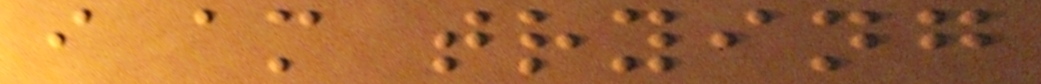i am trying
